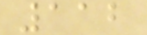112
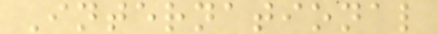International
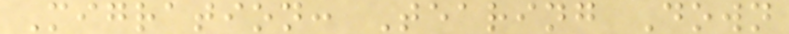Migration: Tearing Down
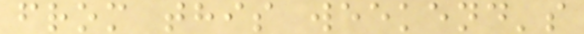from this weekend's
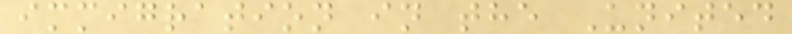immigration in the United
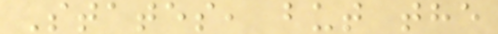States, but the
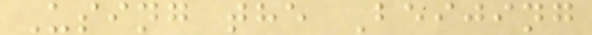Using the Beijing
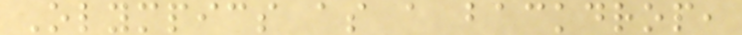Olympics as a backdrop,
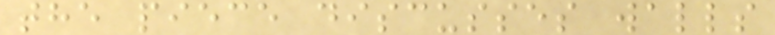the piece discusses walls
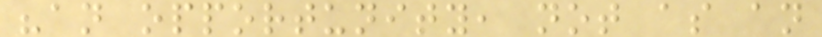"an opportunity, not as an
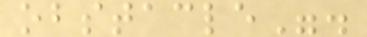obstacle".
